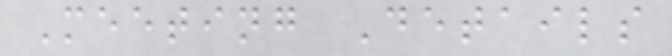Meeting Details
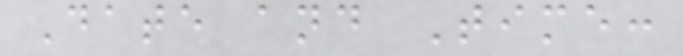Date and Time:
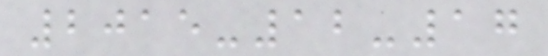2015-12-17
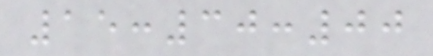15:30:00
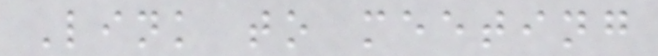Link to meeting
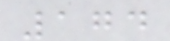174
